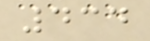434
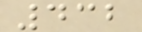432
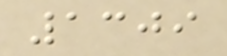1309
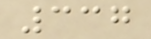337
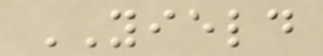YIELD
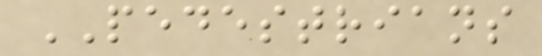PEDESTRIANS
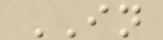IN
